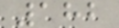182
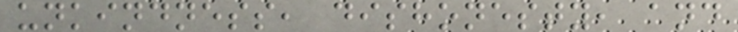unkindness, dishonesty, and
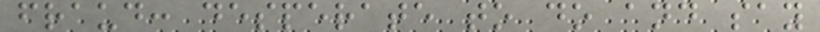fraud: desperate to do and say
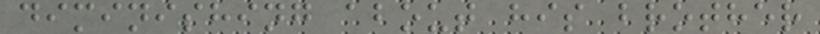diminishing about his brother
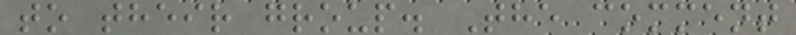to their group. The comment
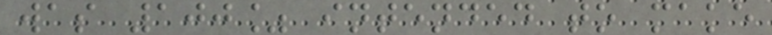was 100% intended to make
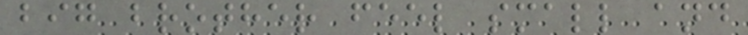big brother feel small and
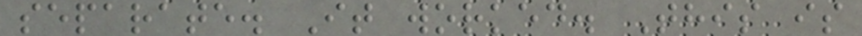separate. It worked. This is
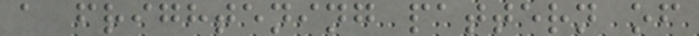a frightening pattern of
